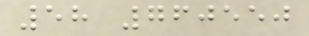58 760550
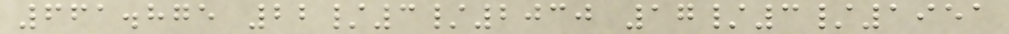661.875 22/3/2030 17/3/1951
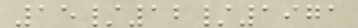15/12/1971
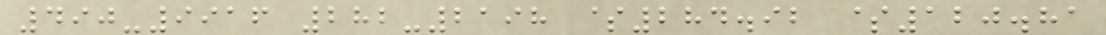490-9916 282-2198 $284.92 $120.81
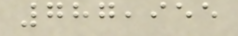787,955
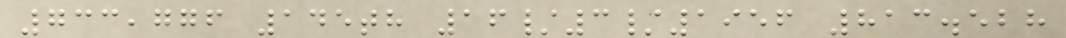733,776 145th 16/3/1956 813.528
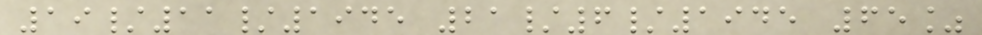19/11/1945 21/6/1945 65%
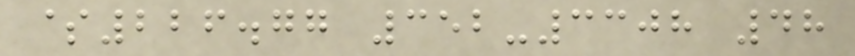$226.77 352-3308 48
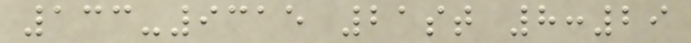133-9315 21st 8:29
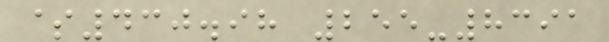$430.98 255-8391
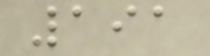191
